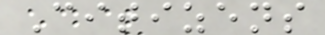Citizens
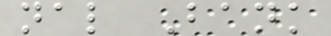nal Bank
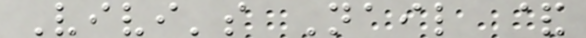Vivi's Nail &
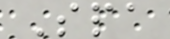Spa
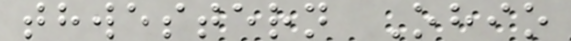thwestern Ohio
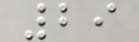29
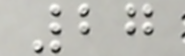27
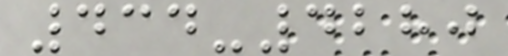434-4280
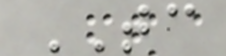TC
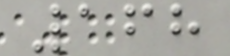168
